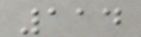114
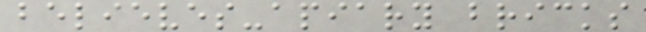believes-apiary bricks
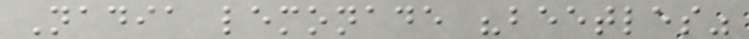Nadia lemonade "beetles"
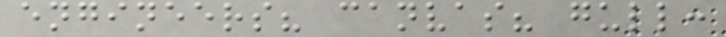engineers? canvas? gull:
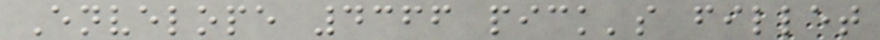Envelope 4366 pick's fillet
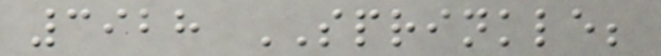3928 SPRINKLE;
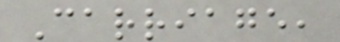Carriage,
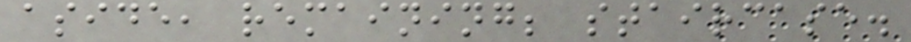aside, remaining; staircase.
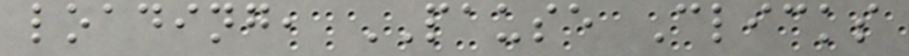loading, PAUSE Clicks
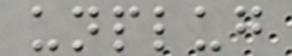unplug
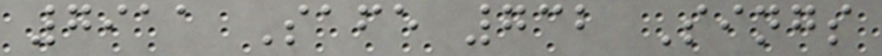7911 Safe 732 Sings
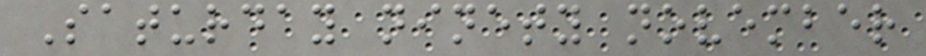Saturday ninety november
